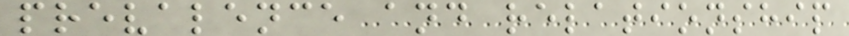prevalence and relationship
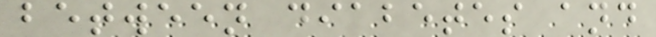between diabetes and
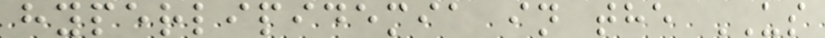hyperlipidemia in the US
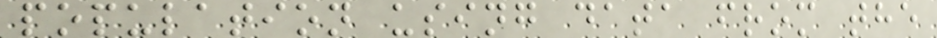population using data from the
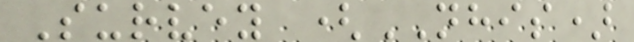Survey (NHIS)
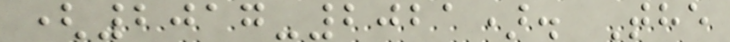(2017-2021). The
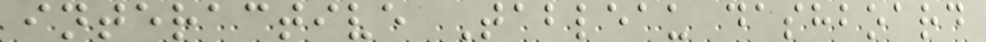interactive Tableau dashboard
